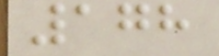178
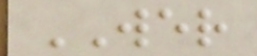WER
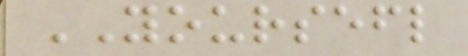YOURSEFL
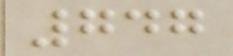747
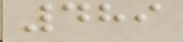489
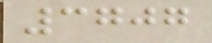3707
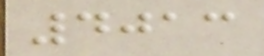4013
